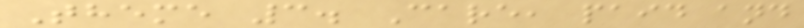Theme 3. Care, paid and
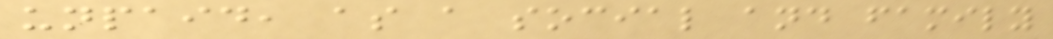unpaid, as a social and family
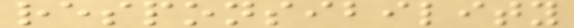responsibility
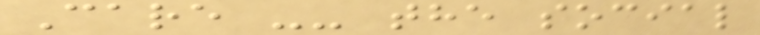Care -- the social
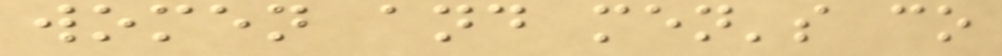women and men's co
